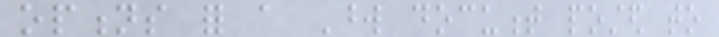options for a Word document posted to
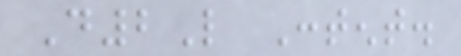D2L Content.
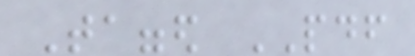Tagged PDF
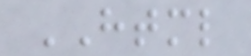HTML
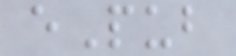ePub
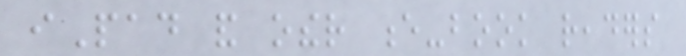iPad and other e-book readers
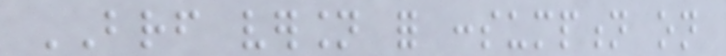BRF version for consumption on
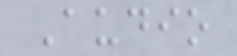Audio
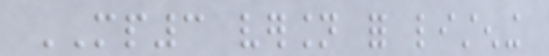MP3 version for listening
